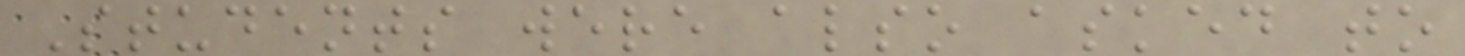Students were also asked to
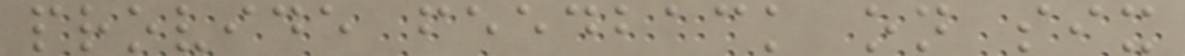provide feedback on six
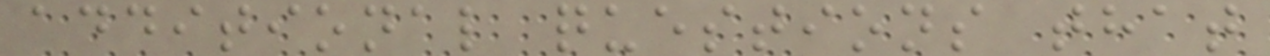additional questions that
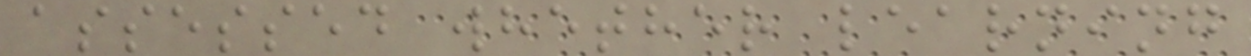assessed whether learning
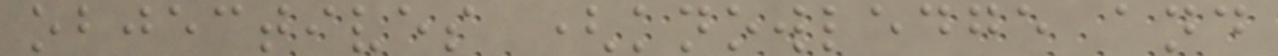objectives (knowledge and
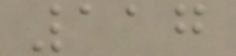117
